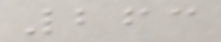263
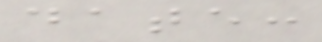date:
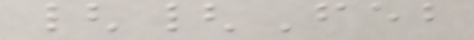{{Feb
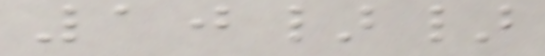10}}
